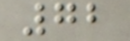72
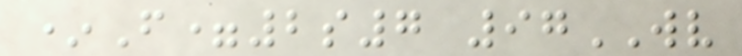*F=2s7 97WV
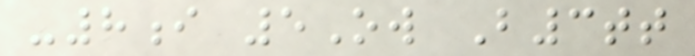-8i 5Ow B3tt
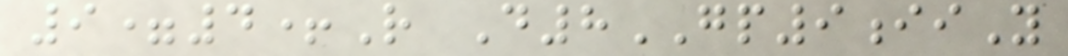9=4+R D8GP9iiY
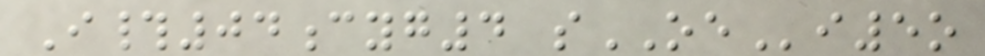I#04cyg4 sOEi5o
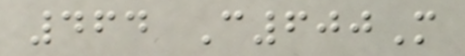464 C600M
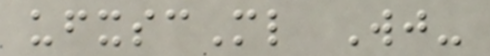ufxscMl Wj-
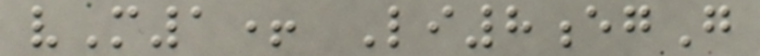vM1+ Li8egG
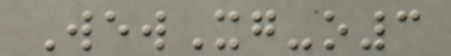WewXg-o3
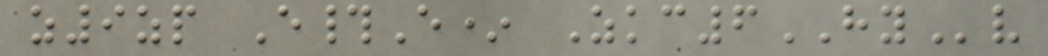z9zp E#E* Zkc6HYv
